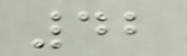42
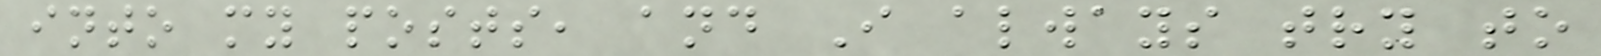into my posts, and I always try to
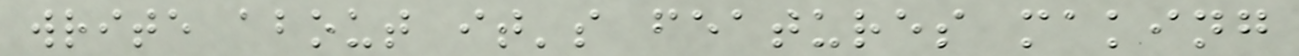write about it's features making
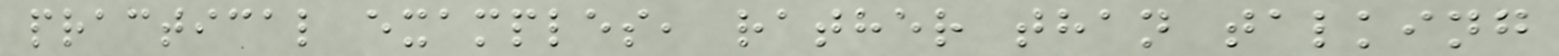practical examples, rather than talking
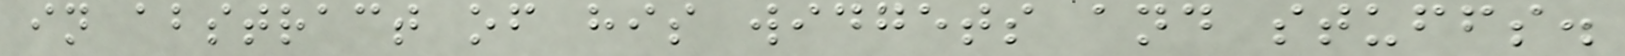in abstract of his widgets and stuffs.
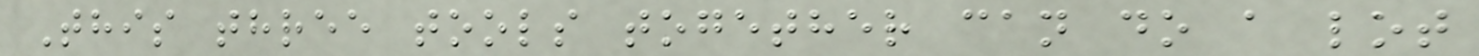This three tools together can do a lot
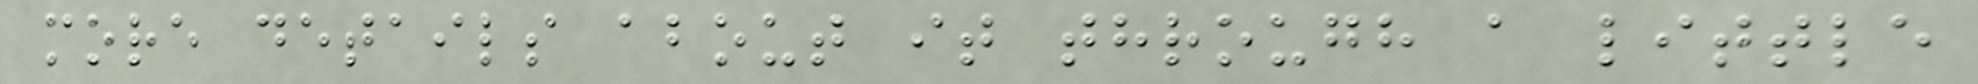more details about it through a little
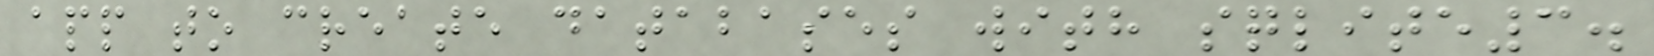app to create databases with sqlite3.
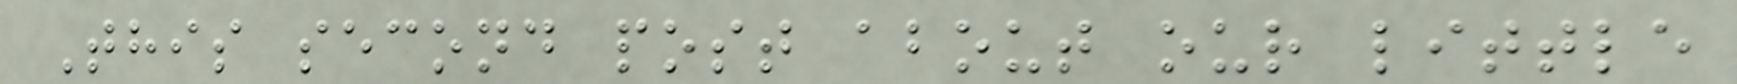This second post about our little
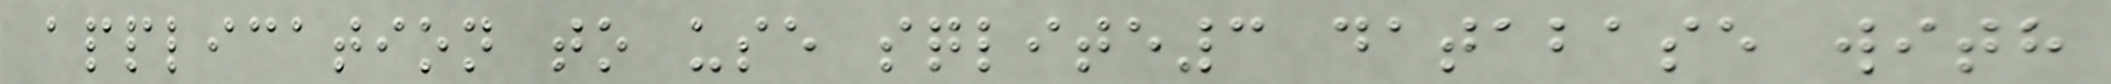application to use sqlite3 database with
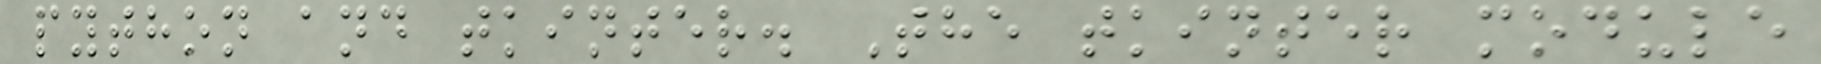python and tkinter. The tkinter module
